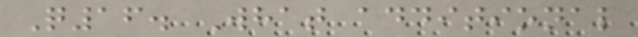Q16. What additional
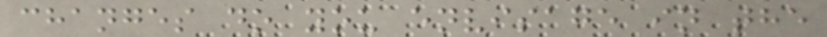changes do you envisage in the
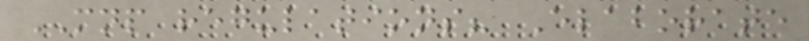MNP regulations? Elaborate
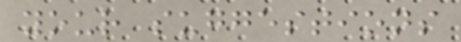your suggestions
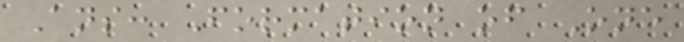Ans: Formation of One
